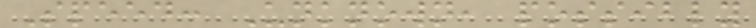Speed: Unknown, possibly
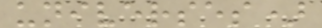universes)
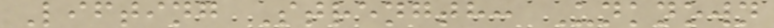Lifting Strength: Unknown
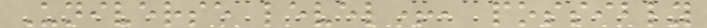Universe level+, possibly
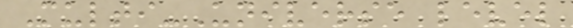Multi-Universe level
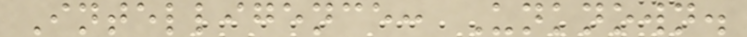Intelligence: Unknown.
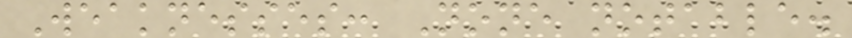Weaknesses: None notable.
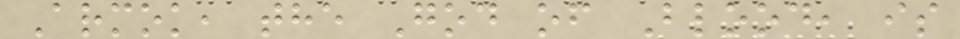Armok, the God of Blood, is
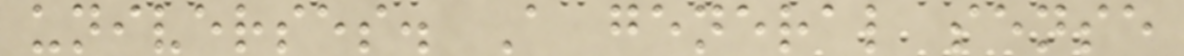universes. A general sense
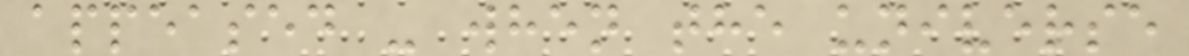appeased - when the universe
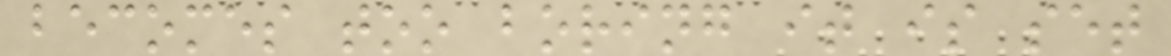becomes too boring it is set
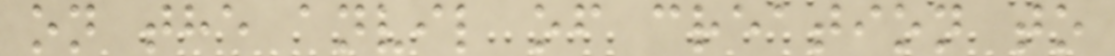on the anvil of creation to
